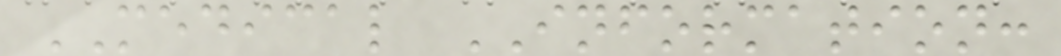MEDICAL INFORMATION:
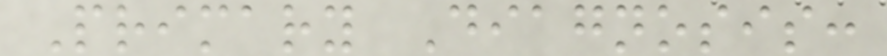Primary Diagnosis:
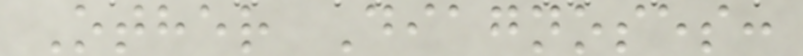Other Diagnoses:
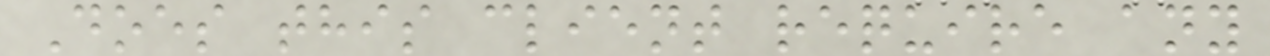Does this client require any
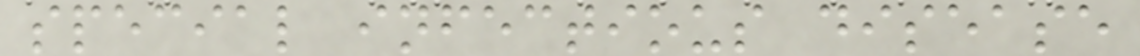special infectious disease
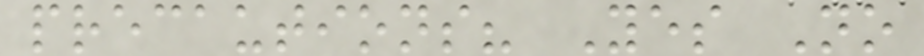precautions? Yes No
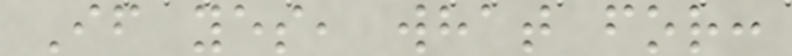If yes, what for:
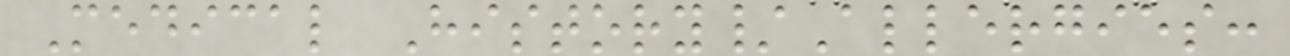Medical History/Allergies:
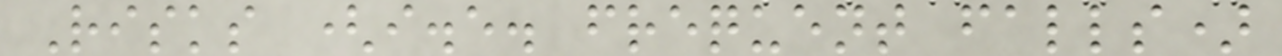Risks (i.e. frequent falls)
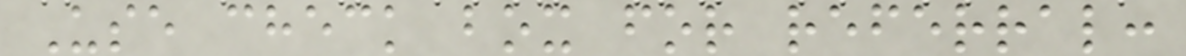Use check box for referral:
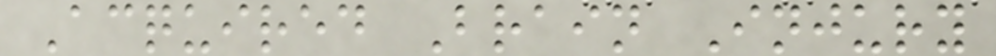Acquired Brain Injury
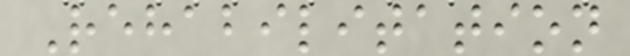Rehabilitation
